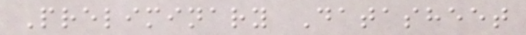Preliminary Datasheet
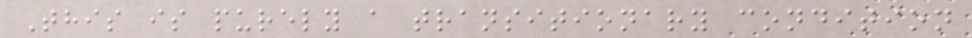This is purely a transitionary condition
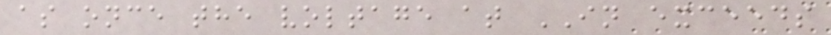as once the voltage at IN exceeds
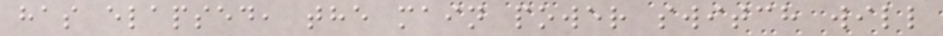has elapsed, the main power switch will
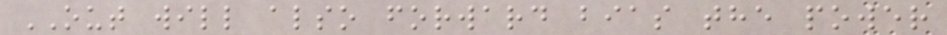OUT will also forward bias the power
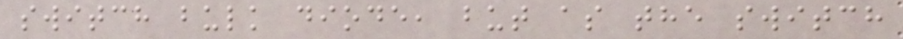switch bulk diode, but as the switch
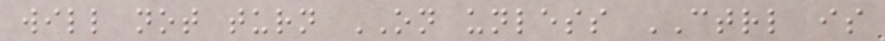will not turn ON unless CTRL is
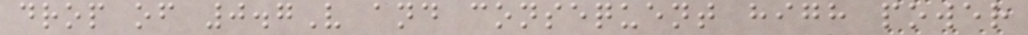drop of 0.7V and consequent high power
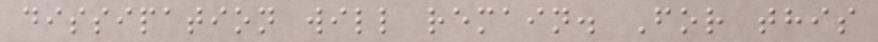dissipation will remain. For this
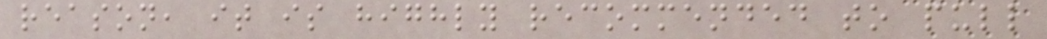reason, it is highly recommended to pull
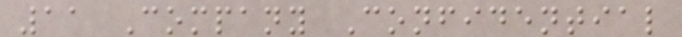11 Company Confidential
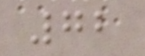72
